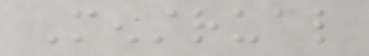Menstrual
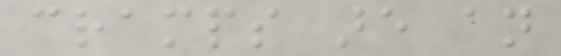cramps are an
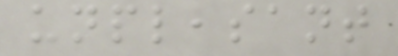unpleasant
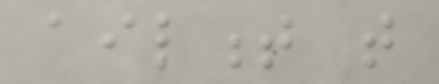ailment that
